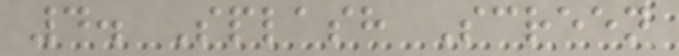4. Splash Screen
